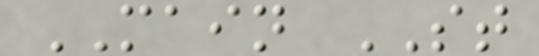MAIN ST
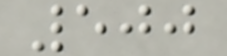500
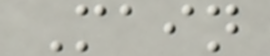Main
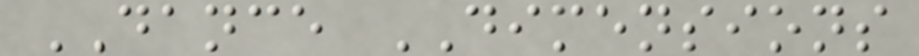DANCE DIMENSIONS
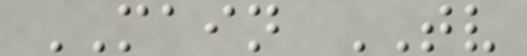MAIN TV
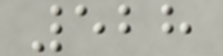528
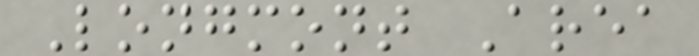Longmont Area
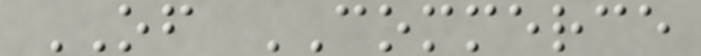OF COMMERCE
